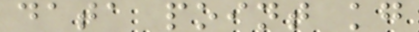data point kg
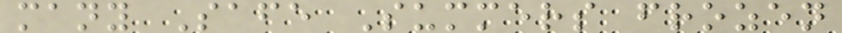many Safe Summers frozen
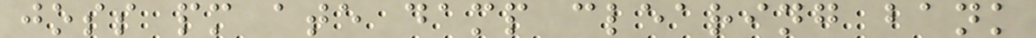joss pm ate damp clearing bank
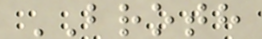BROTH
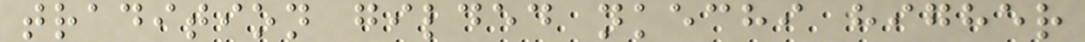tradition gilded nkechi higher
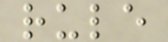rule
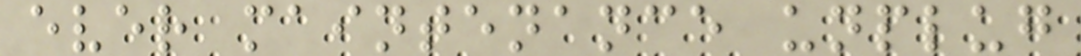ever maintenance unplug
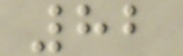82
